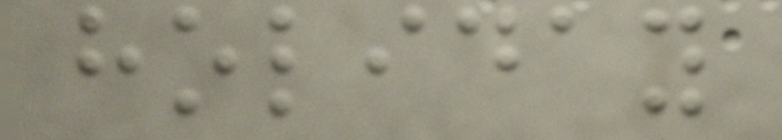holiday
